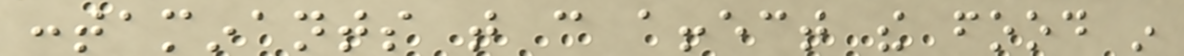contaminants that can affect the food in
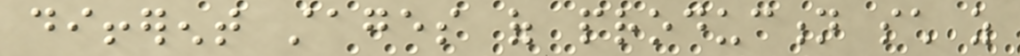different stages of production such as
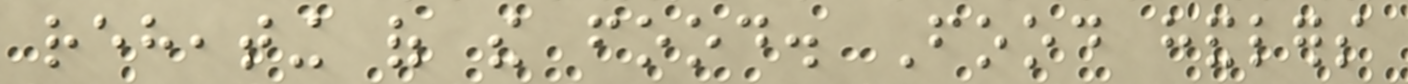reheating of the food. Food handlers
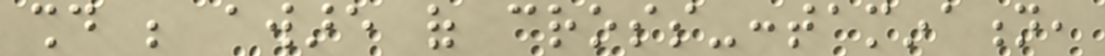should be aware of cross-contamination,
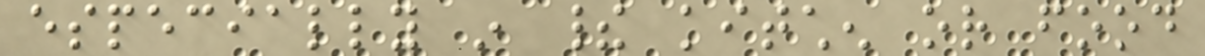especially in their kitchen or food
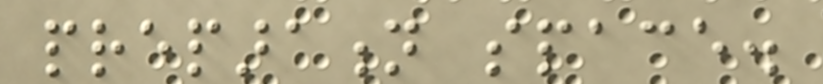preparation space.
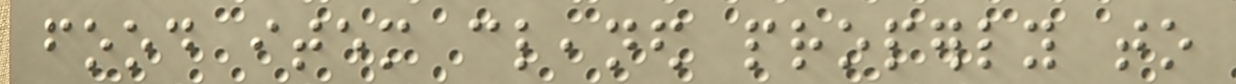food item cleaned properly to
